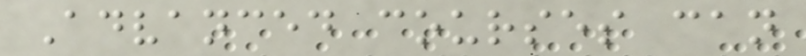Advanced courses can
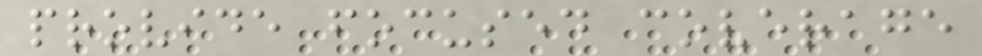provide focused coverage
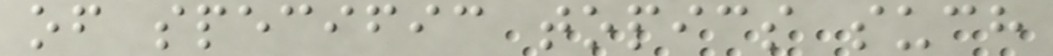of specific topics such
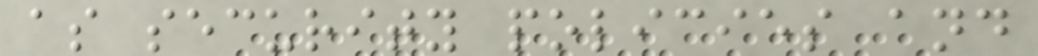as security policies and
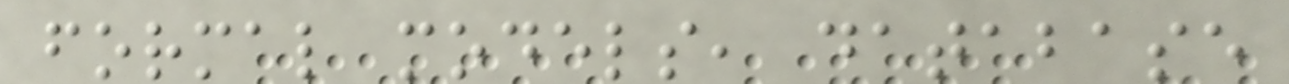formal models, database
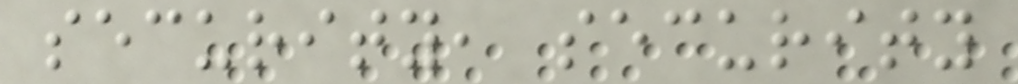security, security
